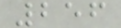256
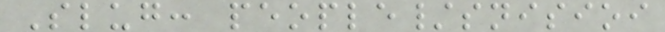Slug: people/snisioi
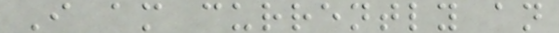I am currently an
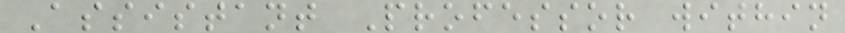Assistant Professor within
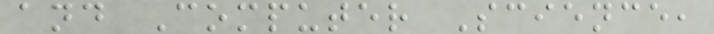and Computer Science,
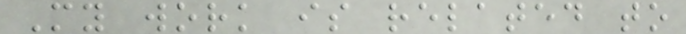My work is related to
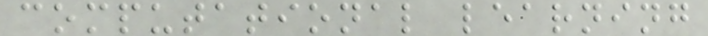computational learning
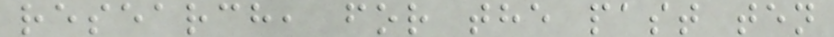research, for the past ten
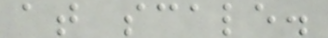at scale.
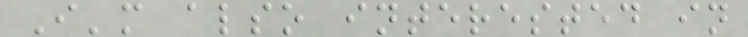I'm also interested in
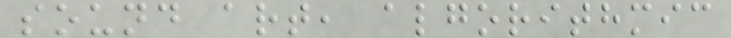sound art, algorithmic
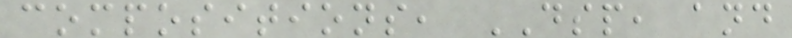compositions, DSP, and
